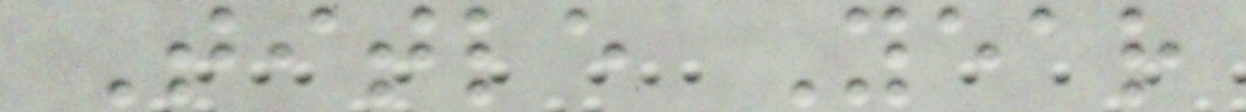Title Year
